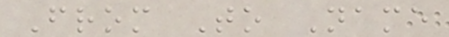From To Name
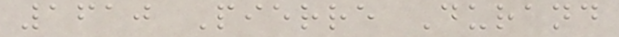1610 Pierre Durand
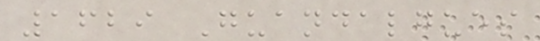1629 Guandalgues
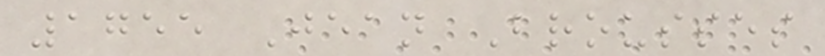1755 Jean Brousses
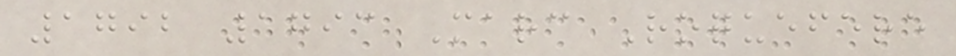1792 1793 Marc Roquefere
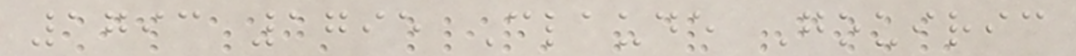1793 1795 Claude Gouiric
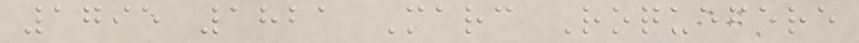1795 1821 Marc Roquefere
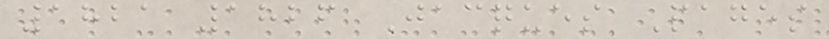1821 1826 Jacques Pages
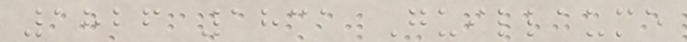1826 1831 Guillaume
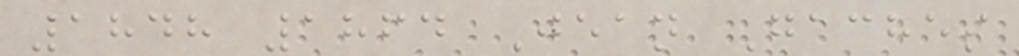1848 1864 Jean Gaches
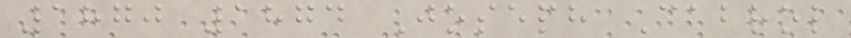1870 1874 Joseph Cabrol
